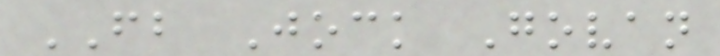FB Jock Govan
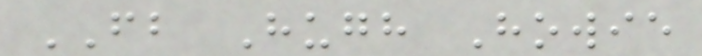FB Hugh Howie
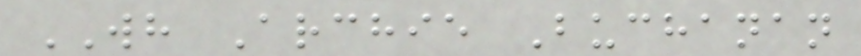WH Archie Buchanan
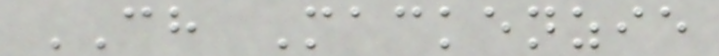CH Mackenzie
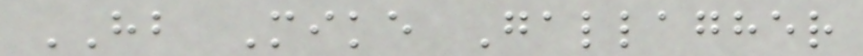HB Mike Gallagher
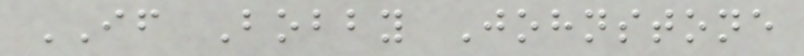IF Bobby Johnstone
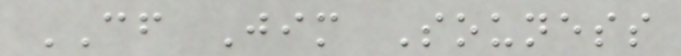CF Jim Souness
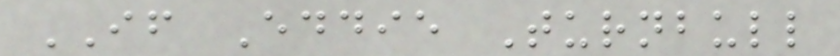IF Eddie Turnbull
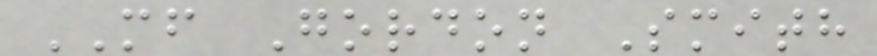MF Gordon Smith
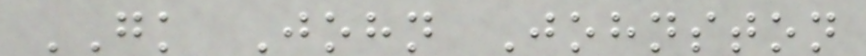GK John Johnston
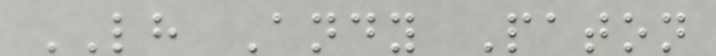LH Andy Paton
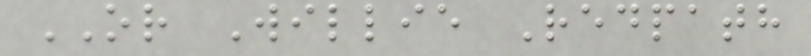OR Willie Redpath
